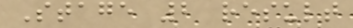Stage 2 result
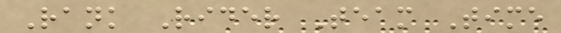Rank Rider Team Time
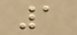1
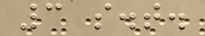3 s.t.
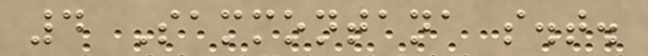4 Sammontana s.t.
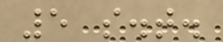5 s.t.
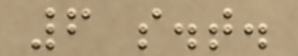6 s.t.
